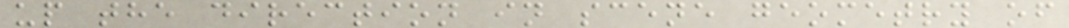up the direction in scene geometry of
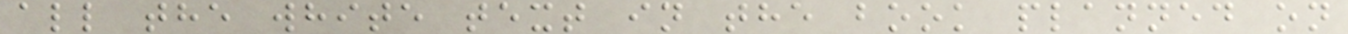all the white text in the book planned on
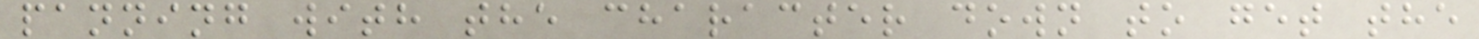panning with the character down to get the
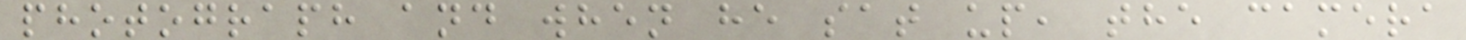photograph and when he sat up, the camera
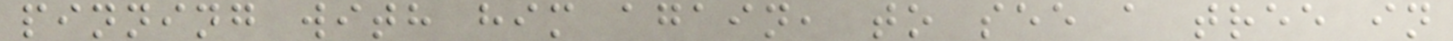pinning with him again, to see a tree in
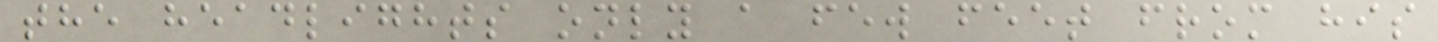the headlights only a few feet from his
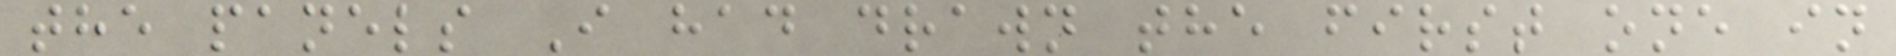the panels I had drawn the first one in
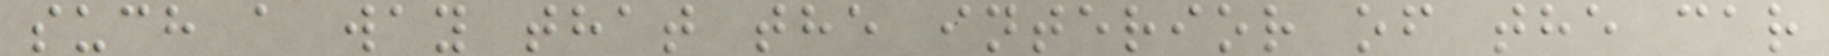such a way that the interior of the car
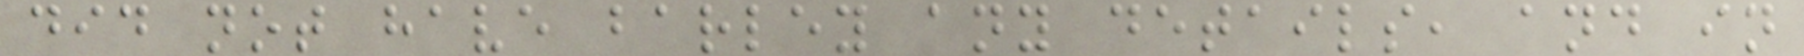did not have barley any details, and in
